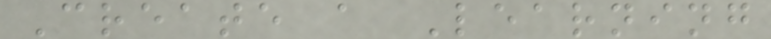Create a Learning
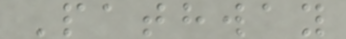Pathway
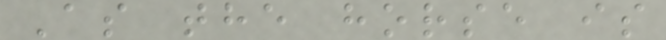As the horse is
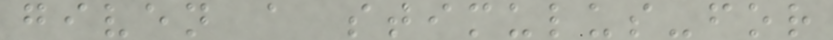given a stimulus-for
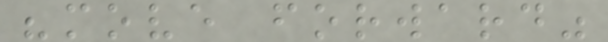"move forward"
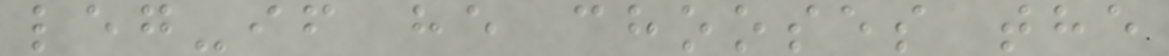leg-if he chooses the
